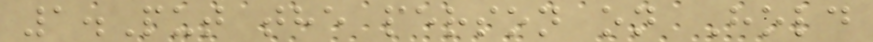1.Put the person on Hold
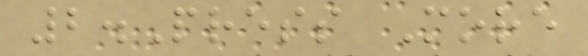2.Press More
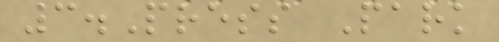3.Press Park
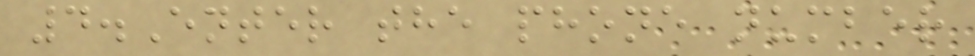4.Enter the phone number
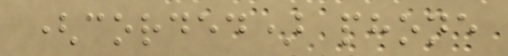(corded) phone
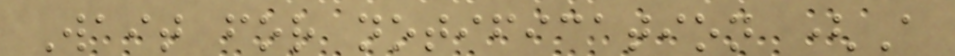Wait for notification (A
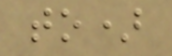to)
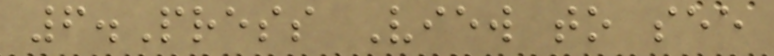6.Press View to see
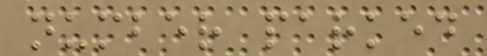number parked
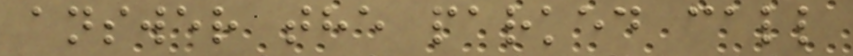answer the parked call
